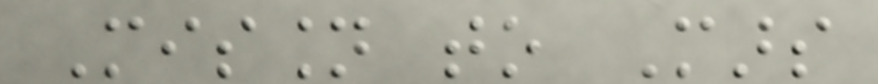Mission to Mars
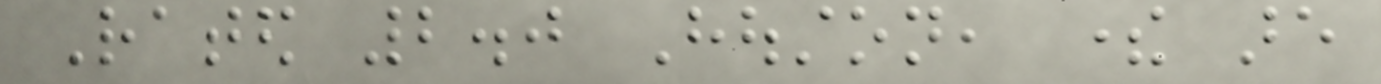Rated 2.0 Houston, there are
